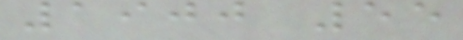1900 55
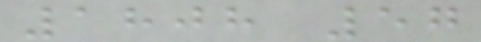1808 57
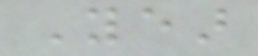Year
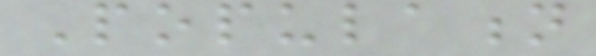Population
